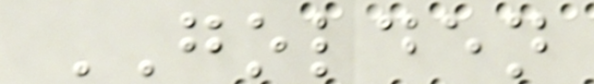GOLDEN
